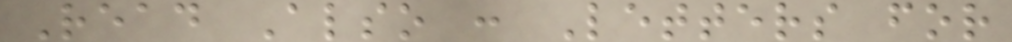Read Also : Letters for
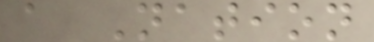a Nation
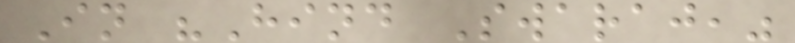In "Hind Swaraj,"
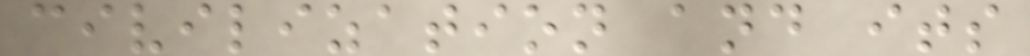civilization and its
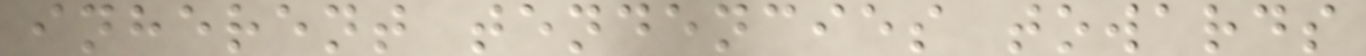inherent tendencies towards
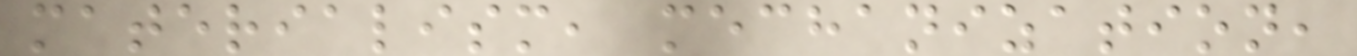materialism, mechanization,
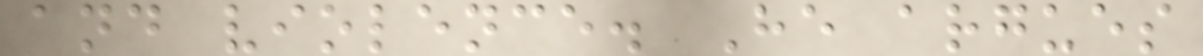and violence. He argues
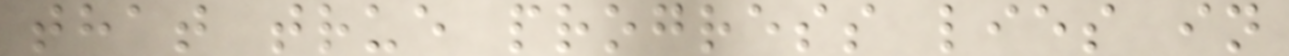that true progress lies in
